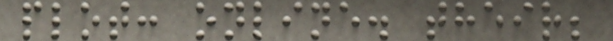plot: online. their;
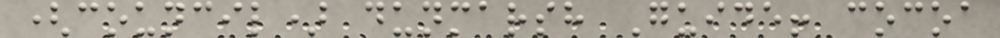(council) dunmarsh Guide! cocoa
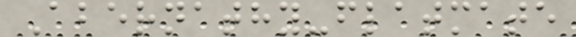Abernathy-flatmate
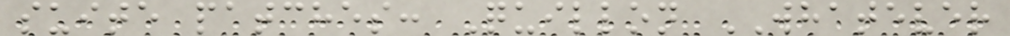suite patches: Quillon WHATEVER
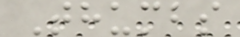Thumbs
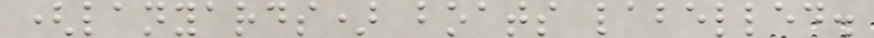(lanyards) boats labelled.
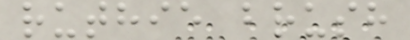ruthie brush
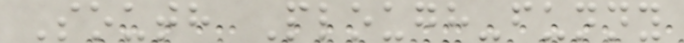South Plough-funny
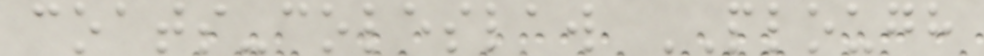coats-coleslaw PLOUGH
